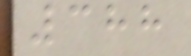388
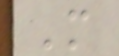M
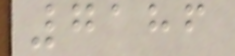7186
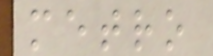metro
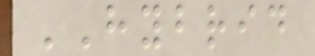HYBRID
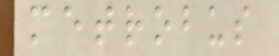metrobus
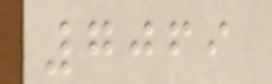7069
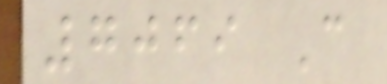7069 C
